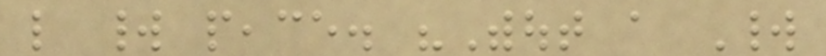like world peace. "Without a World
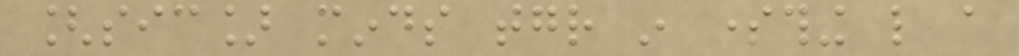[sic] minds together in something like a
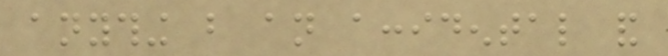anything but an accidental and
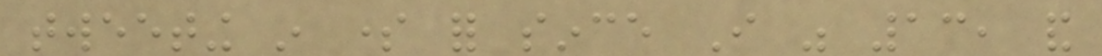tweeting in some for since I was 13, and
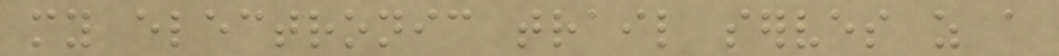my electronic trail serves as a
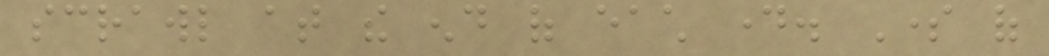scrawl at the end of each day. Some of
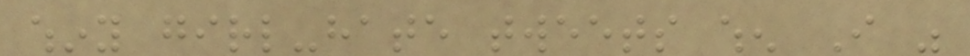whiny girl-hate tweets when I was
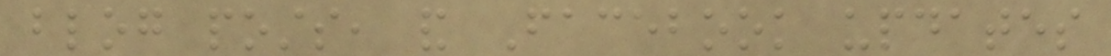blog posts, and Facebook updates
